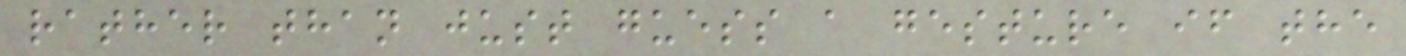rather than just guess a gesture if the
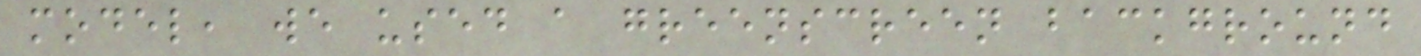model, we used a greenscreen background
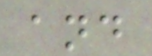and
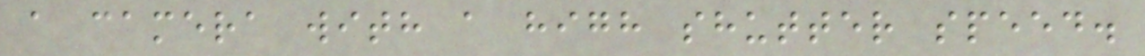a camera with a high shutter speed.
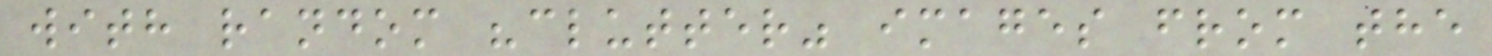with random "clutter" images from the
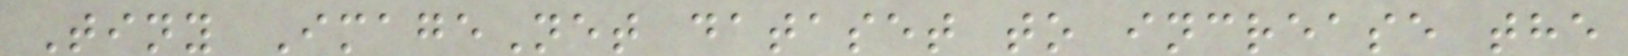Tiny ImageNet dataset to increase the
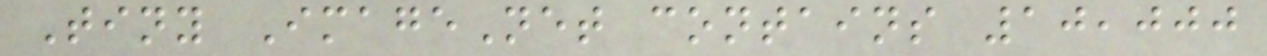Tiny ImageNet contains 10,000
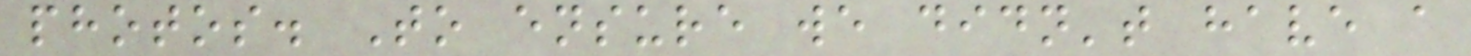photos. To ensure we didn't have a
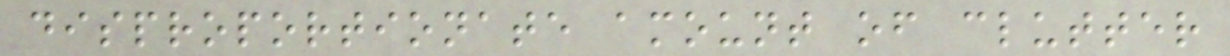disproportionate amount of clutter
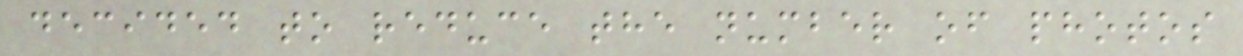decided to reduce the number of photos
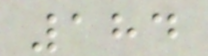184
